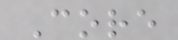Core
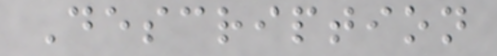Description
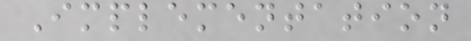Implementation
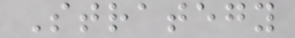Strategy
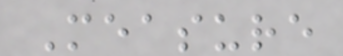Measure
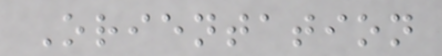Orientation
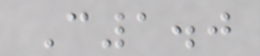C1.0
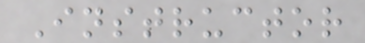Instructor
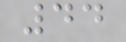44
